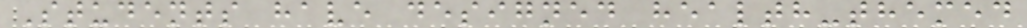Students have designed health-themed
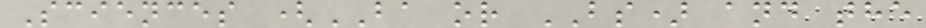Sciences (BA or BS) and the
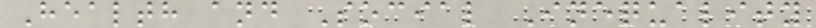Health and Social Inequality
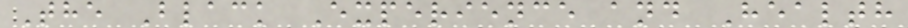The Black Experience and Health
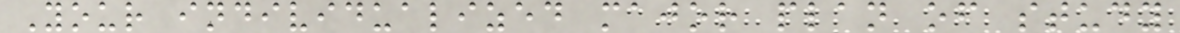Your individualized major plan of study
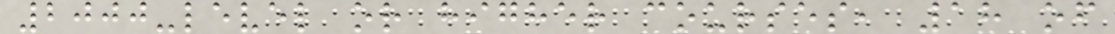2000-level or higher courses, 18 of
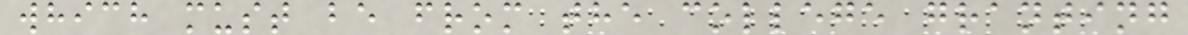which must be from the college granting
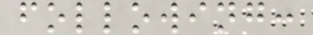following:
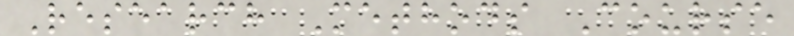Research Methods Course
